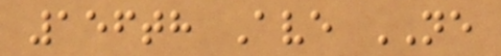156th Ave NE
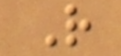R
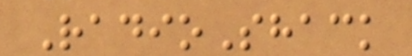RadioShack
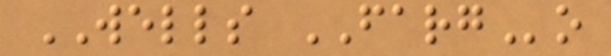WELLS FARGo
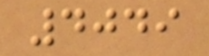4049
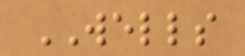WELLS
